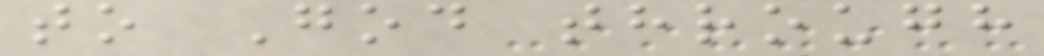to God through
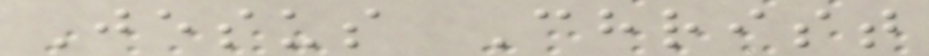Jesus Christ
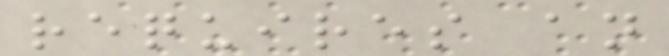requires an
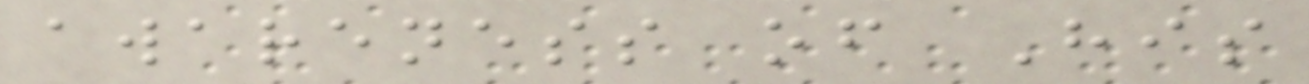awareness of His
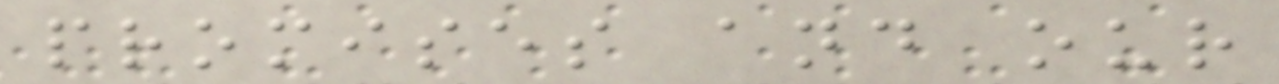promises and our
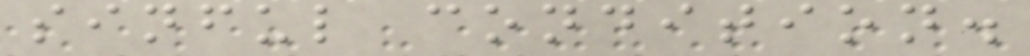sinful condition.
